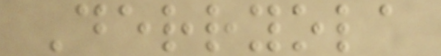Derryola
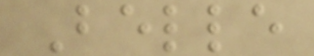Belle
